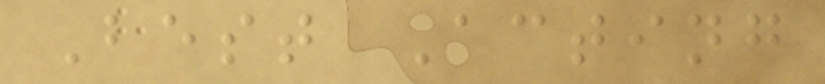Best Acting
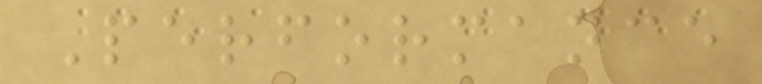Performance
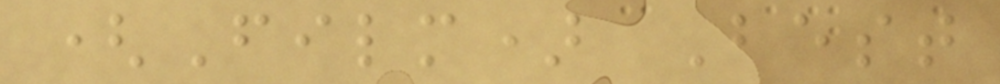(Film) Best
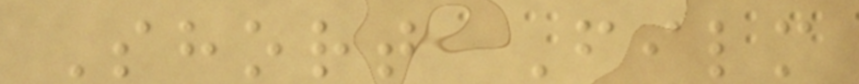Short Film
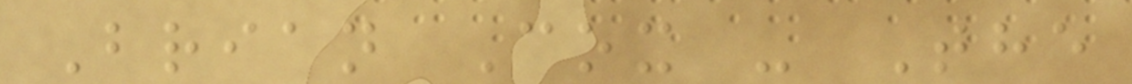Brian Cox - The
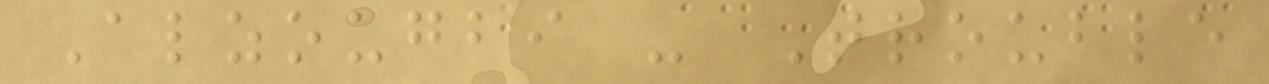Alzougbi - Trouble
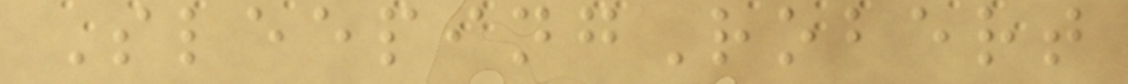SleepingRobert
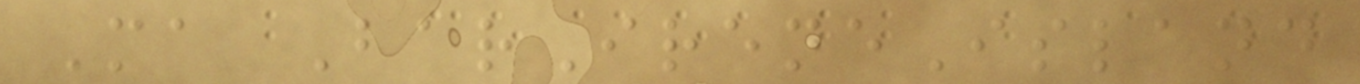Ma BarIreneIsland
